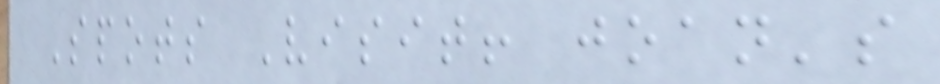Spots Visit! joan's
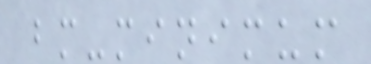bm-minimum
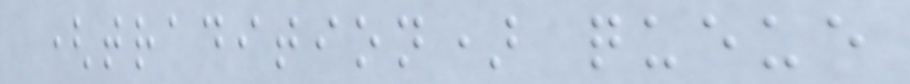(tradition) queue
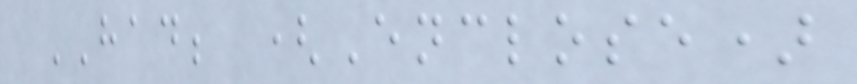HAD; (Enclose)
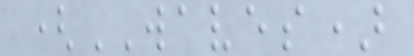(WAVES)
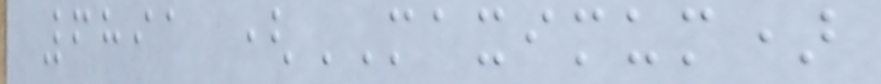6891 (MAXIMUM)
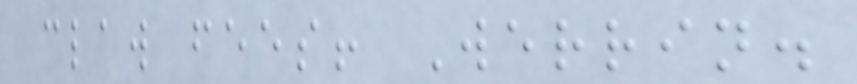claw fees! Werrin.
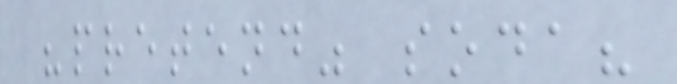"pretend" soda?
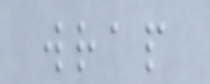wrap
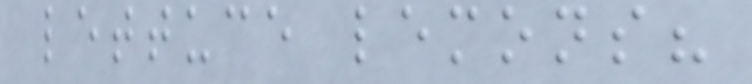lettuce lemons?
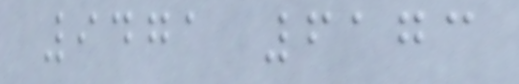9471 6173
